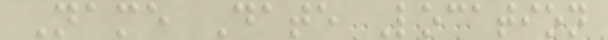Name Date Location
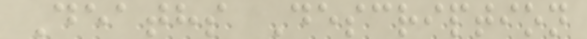Deaths Description
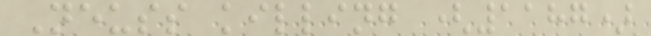Neuss killing (1187)
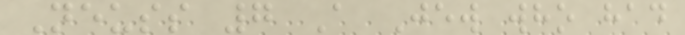Neuss 7 A Jew who had
